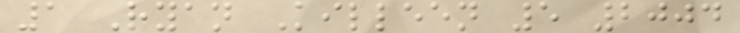1 Ryan Killeen 5 2004
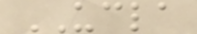UCLA
